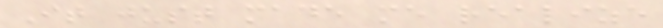It just made me realize
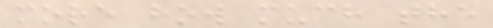more how much the
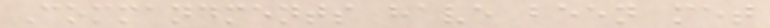Commandments have been met
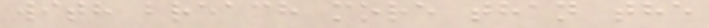with breach more than the
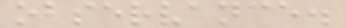observance.
